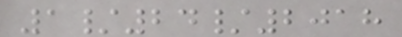1/24/2018
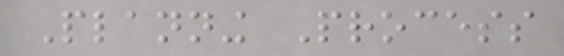Planning Process
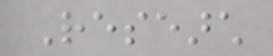Research
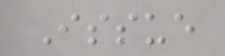Issue
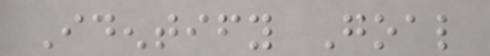Identify Goal
